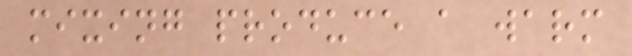mixing produce a warm
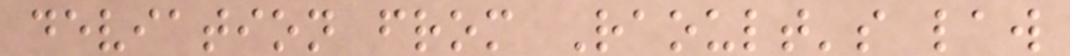deviation from Raoult's law
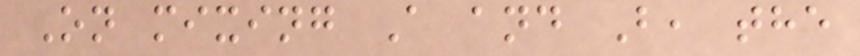On mixing A and B, the
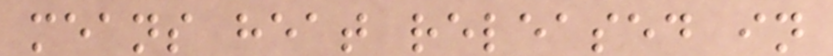means heat released in
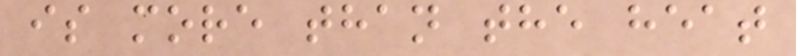is more than the heat
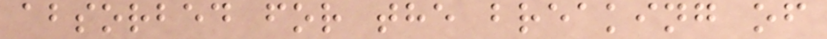absorbed for the breaking of
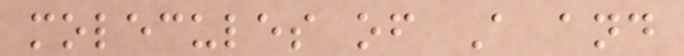molecules of A and
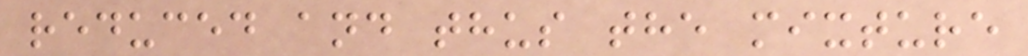reduced and thus the mixture
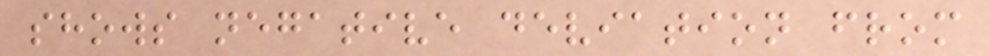shows negative deviation from
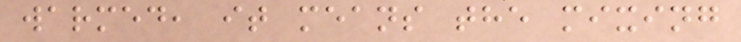warmed, it means the mixing
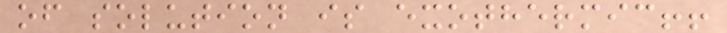of solution is exothermic!!
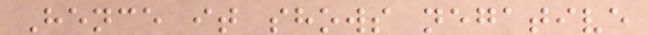Hence it shows negative
